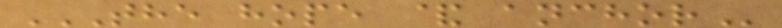THE HOPE & ANCHOR
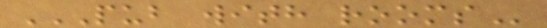PUB WITH ROOMS
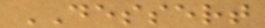DESSERT
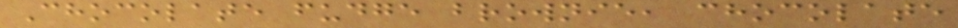Chocolate fudge brownie, chocolate
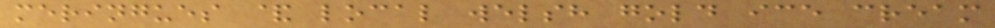meringues & local welsh gold ice cream
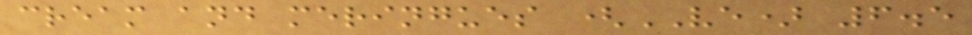cream and meringues (VE) 6.5
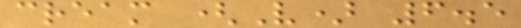cream (V) 6.5
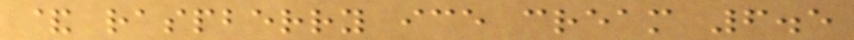& raspberry ice cream 6.5
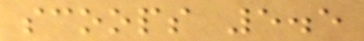scoops 5.5
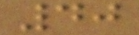40
